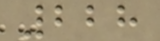228
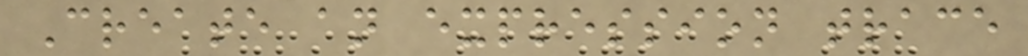Create an expression trace
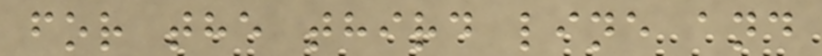for the third line and
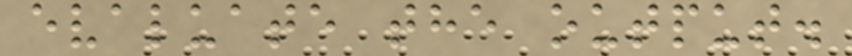evaluate the output.
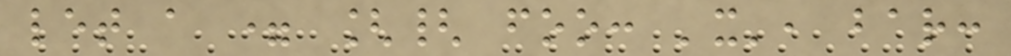let a = [{ foo: 'x', bar:
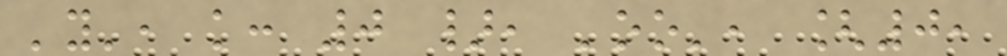'y', k: 0 }, 'oo', [0,
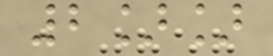2]]
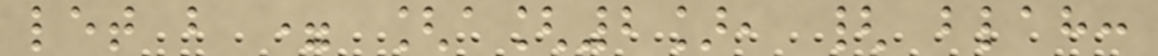let b = [a[2], { blah:
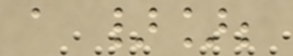a }];
